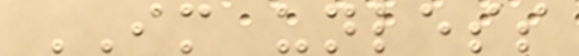IM unless
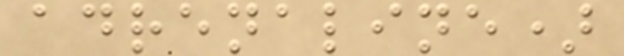adrenaline)
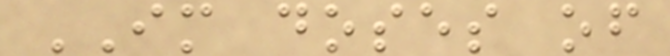IM doses of
